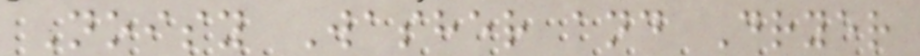Noisy Washer and Dryer
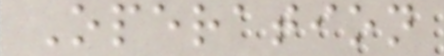Operation
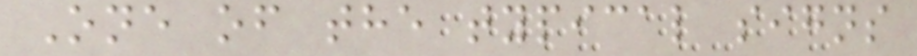One of the typical signs
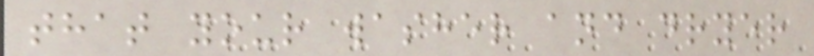that your washer and dryer
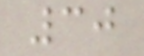30
